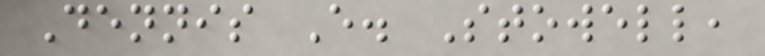Dennis E. Stowell,
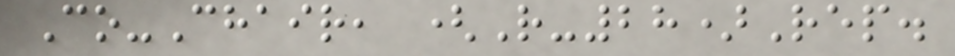Co-Chair, (R-28)Rep.
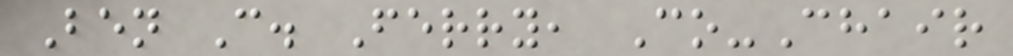Ben C. Ferry, Co-Chair
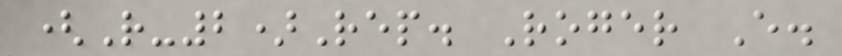(R-2)Rep. Roger E.
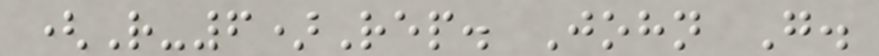(R-6)Rep. John G.
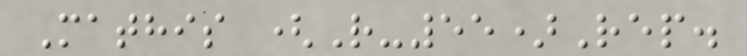Mathis (R-55)Rep.
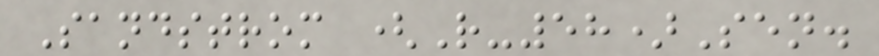Sandstrom (R-58)Sen.
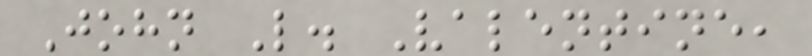John L. Valentine,
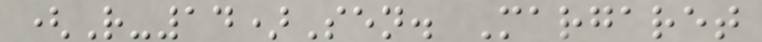(R-14)Sen. Margaret
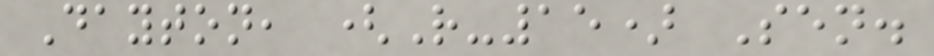Dayton, (R-15) Sen.
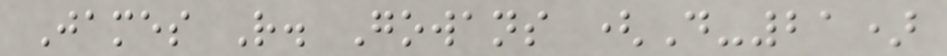James R. Gowans (D-21)
